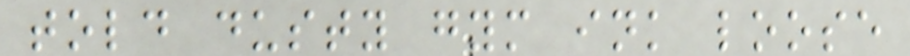told dusty gym ink loose
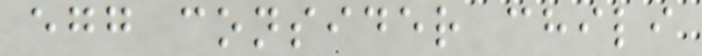egg consider chili
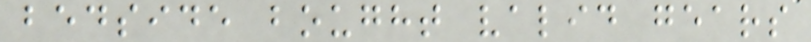bedside bought valid gears
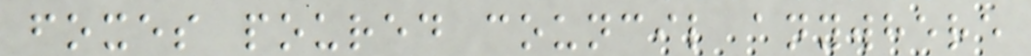foxes poured council anywhere
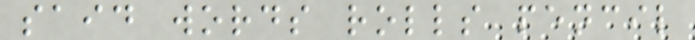said words rolls pencil
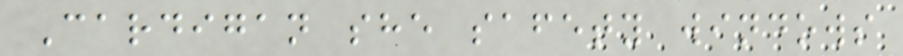Cardigan she safety windows
